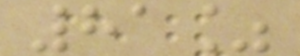81%
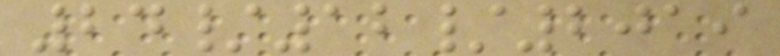24/12/2019
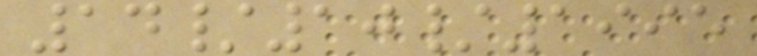14/10/1995
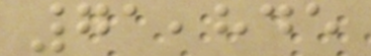71,845
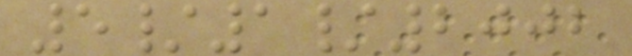5/1/2002
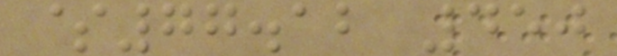$77.12 450
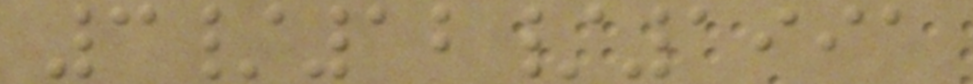3/12/1991
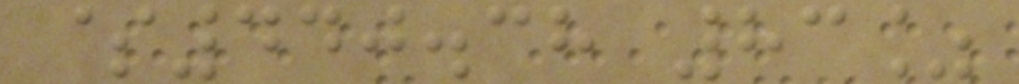$440.38 83%
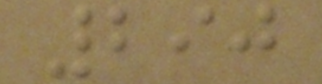290
